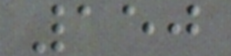150
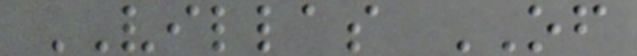VILLAS OF
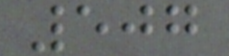507
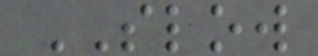SLOW
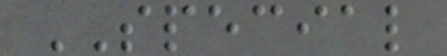SPECIAL
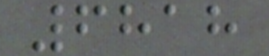6818
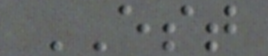EST
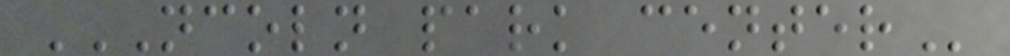NCOLN PARK CENTER
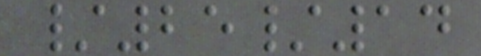/25/14
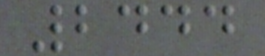2444
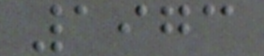1973
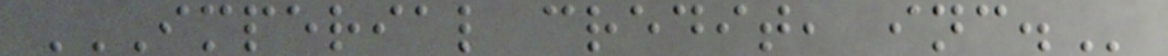IMPERIAL CREDIT, INC.
